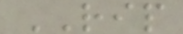RIP
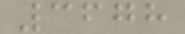3678
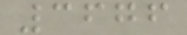3676
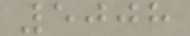5008
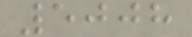5008
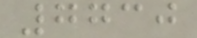7730
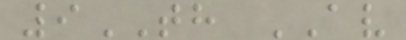9TH AV
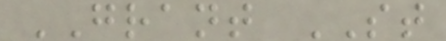GRANT ST
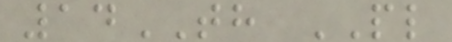14TH PL
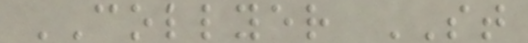COLLYER ST
